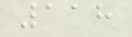118
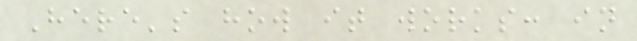Here's how it works: in
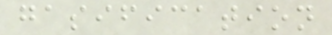gasification
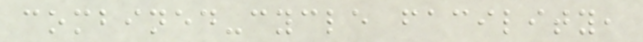combined-cycle facility,
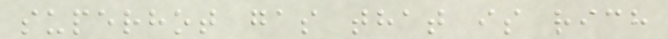superhot gas that is rich
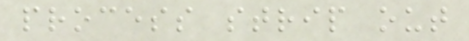process strip out
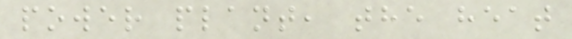power plant, the heat
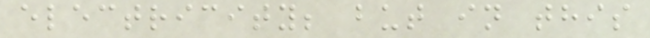electricity; but in this
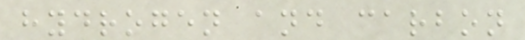hydrogen and carbon
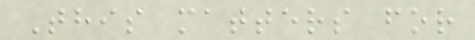This matters for
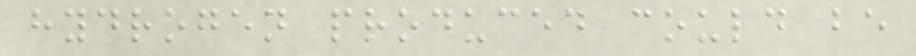hydrogen produced could be
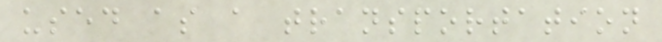used as a transportation
